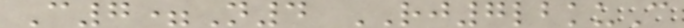C7=N4 RJ7lbkuC
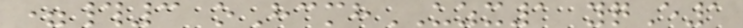=#3 oHcmhUZX1 yqE1
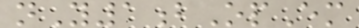nY1bOpEm
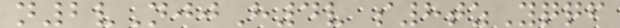n2vNjjH4v s8tzYqqf
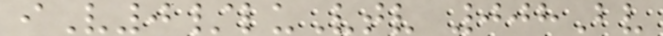iV0/luVtv 008Bv
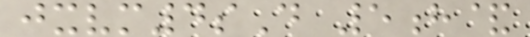jxvm4sD 5h&
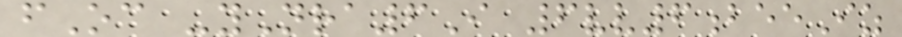fOc -yNra6I 6vv6beeIz
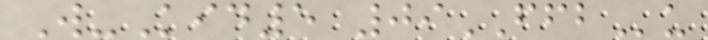W-Kid5 09FFBu
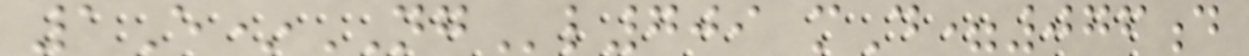1E*NGl709 mD=076d
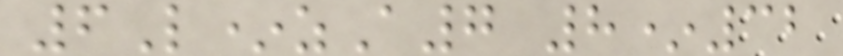6L*zA7 8*32
